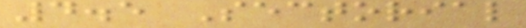4.5 Sectorial
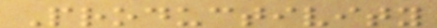Productivity
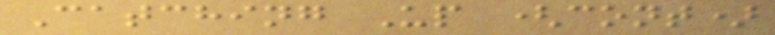Catching Up (cont)
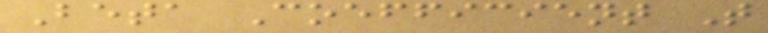Beta Coefficient T
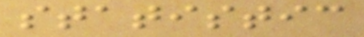statistic
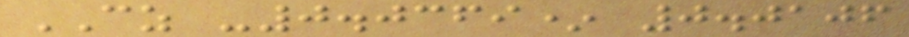CZ -0.0369* 0.0106
